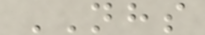NHS
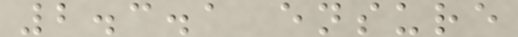2.3.1 ensure
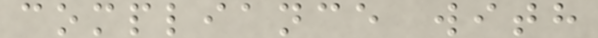compliance with
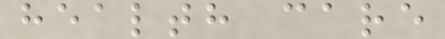health care
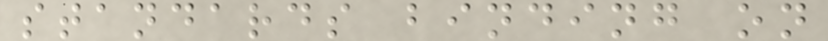standards binding on
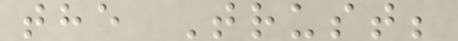the Trust;
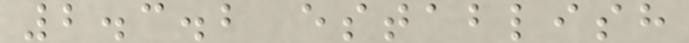2.3.2 establish
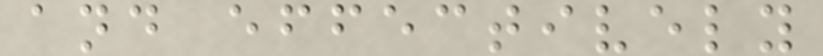and effectively
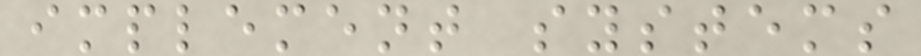implement systems
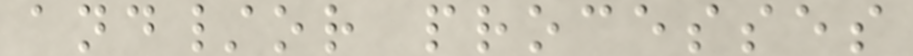and/or processes
